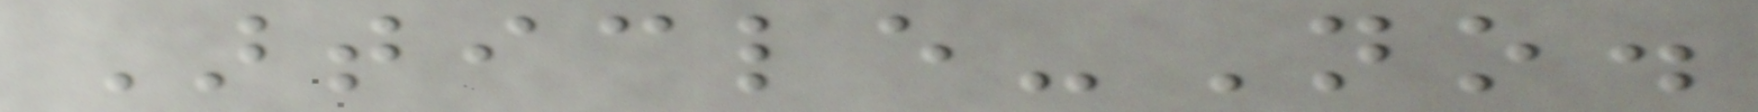Article-No.
